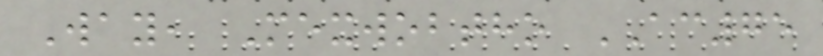Way, Mexwobtho AC75
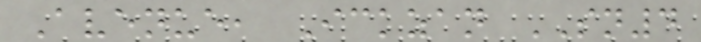Avenue, Ickzan SN4
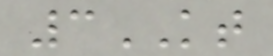3KT
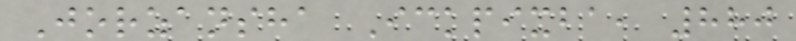Jorzansha Ickpixba, 880
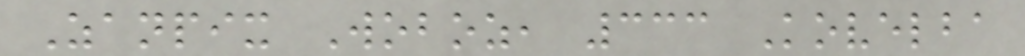Zanpix Woboz, 333 Kovelba
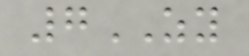7ZY
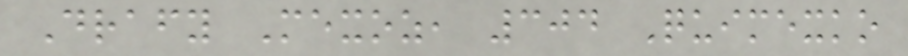Drafy Mexoz, 304 Quimexko
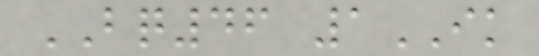BQ46 1IK
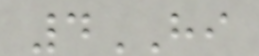4HI
